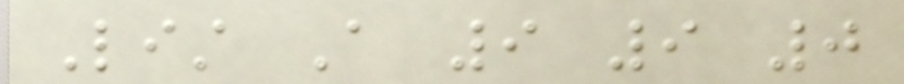List A 9 9 0
